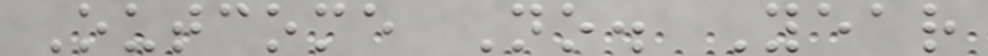Outcome No. Year
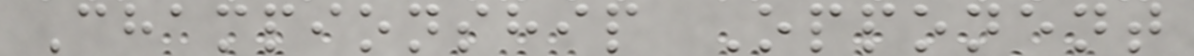Championship Opponent
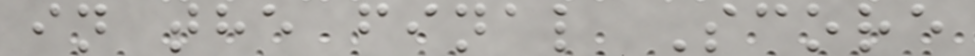in the final Score
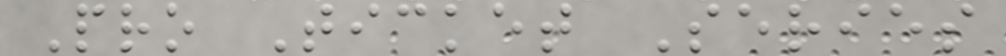Pro Ticket Series
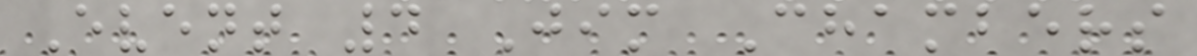Event 4 Jim Chambers
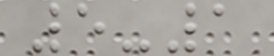5-1
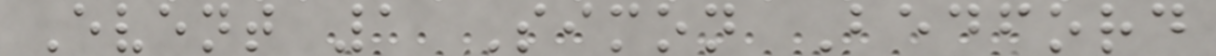Event 1 Simon Bedford
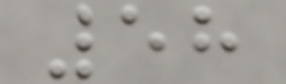58
